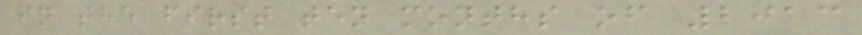in the first ten months of 2013
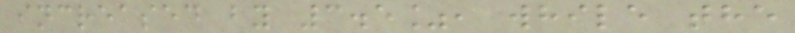increased by 3.5%, while the
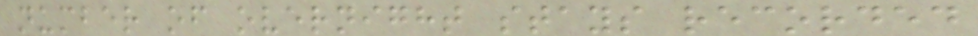number of overnight stays recorded
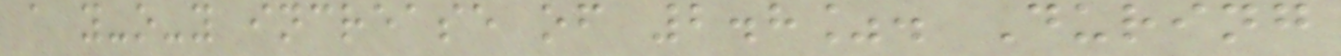a y-o-y increase of 2.8%. During
